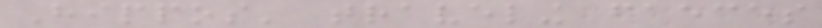Hippos' traveling faeces
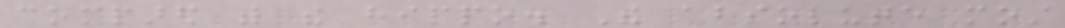compared with the hippo. The absolute most
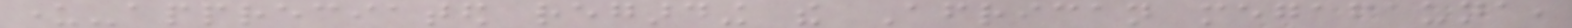under-appreciated regarding the African megafauna,
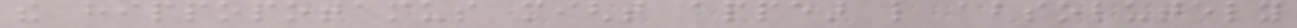the hippopotamus might appear like absolutely
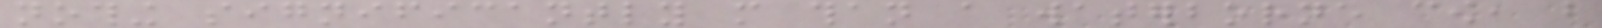nothing significantly more than a waterborne cow, but
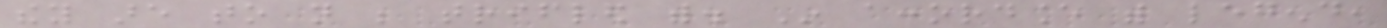they are to not be trifled with. In accordance with legend,
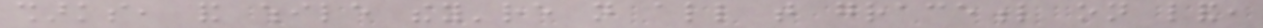sharks, and while they're not all that graceful on land,
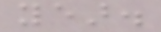year.
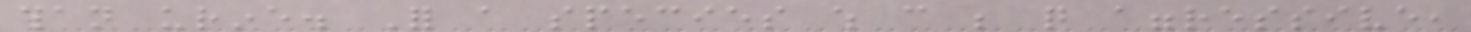than urine. For a species which can be quite aggressive,
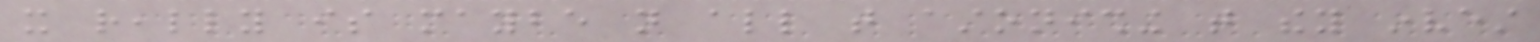it really is maybe not all that astonishing that they invest
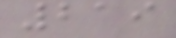219
